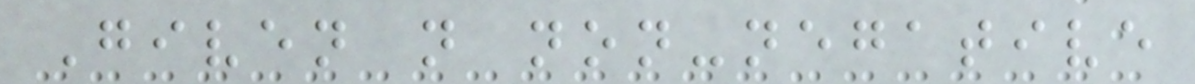Given n non-negative
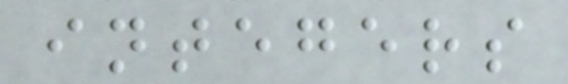integers
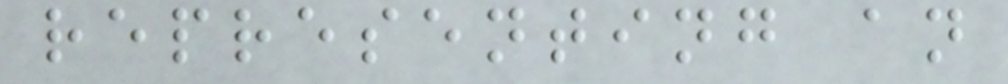representing an
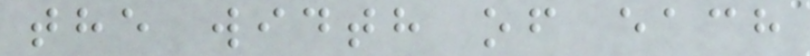the width of each
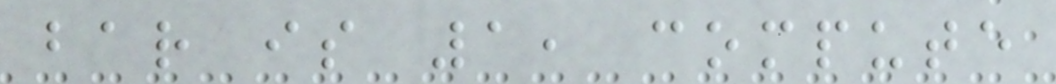bar is 1, compute
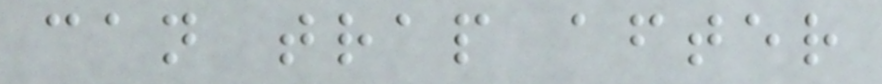can trap after
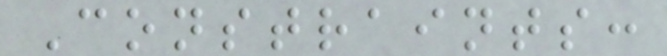Constraints:
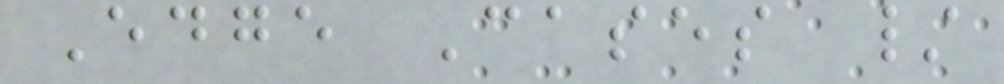Edge Cases /
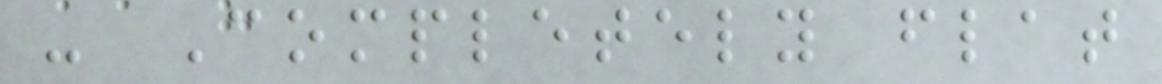- Completely flat
